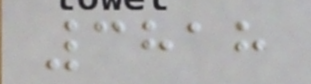3818
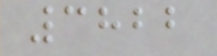3822
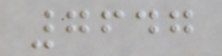7647
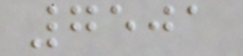7501
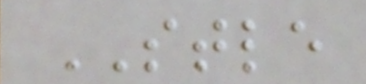STLE
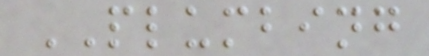PLUMBING
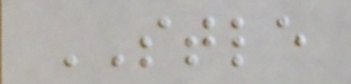STLE
